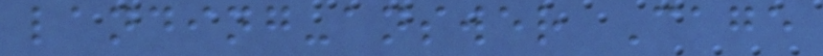landing-answer Cage
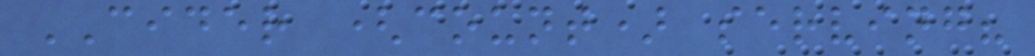CIDER (count) serving?
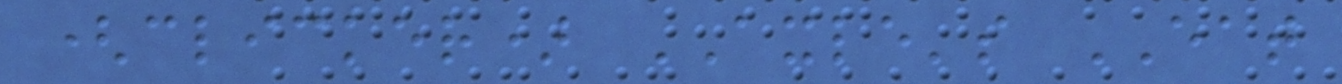(clicker) AXLE's EAT
